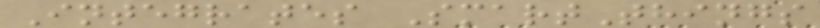Integrates SmartThings
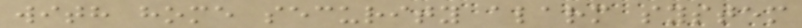with home security alarm system
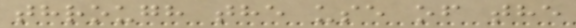through the use of the
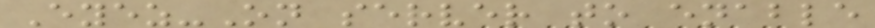Eyez-On server to enable
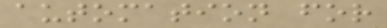automation for
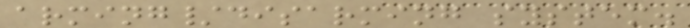arming/disarming system.
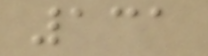131
